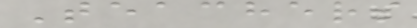Teachers
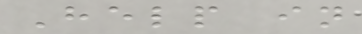Help in
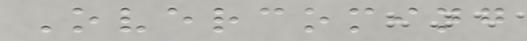Overcoming
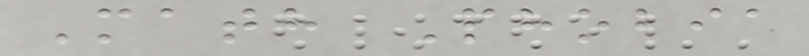Math Phobia
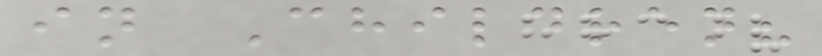in Children?
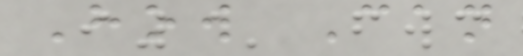How Can
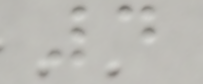4
